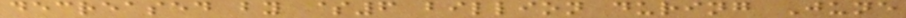decreased by $6 billion during June
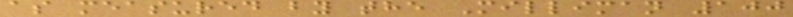as measured by the Milliman 100
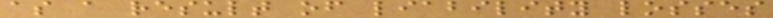as a result of liability losses
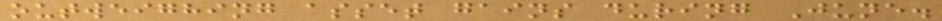outweighing asset gains during June.
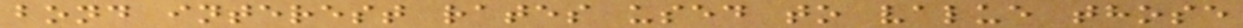bond interest rates used to value those
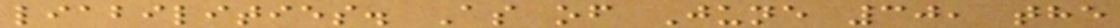liabilities. As of June 30, the
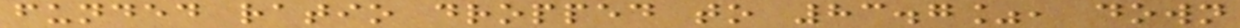funded ratio dropped to 83.7%, down
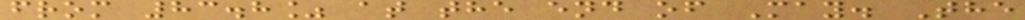from 83.8% at the end of May. The
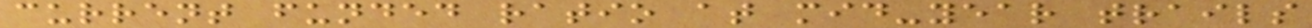current funded ratio at mid-year trails
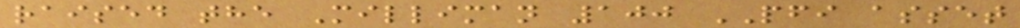raised the Milliman 100 PFI asset
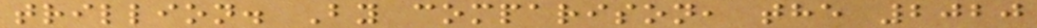trillion. By comparison, the 2020
